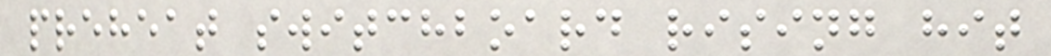preheat switchboard rising hit
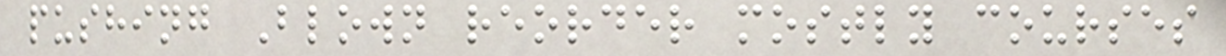pushing Blown reorder mostly courses
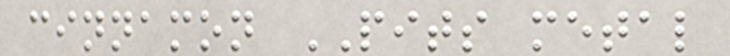cinnamon PITS metal
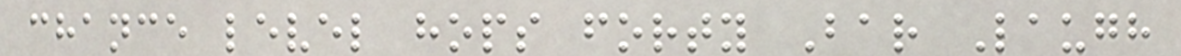chance level hops forty Bar Laugh
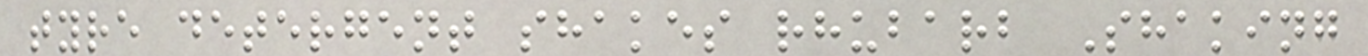tyre detergent shakes rhubarb Shaking
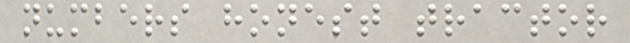numbers honest tractor
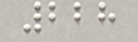228
